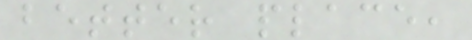better place,
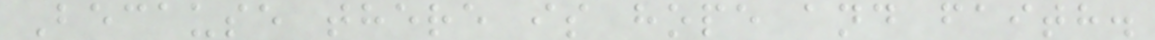Because there is hope and faith.
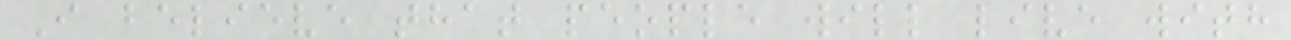I believe that people will live with
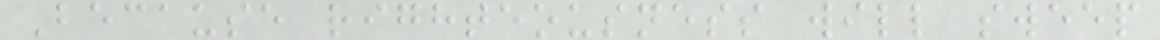Because righteousness will sweep
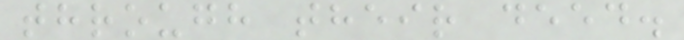through their deed.
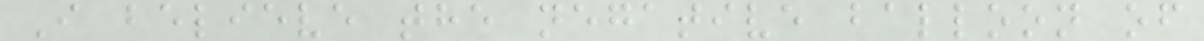I believe the negative balloon of
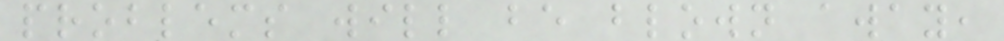problems will be blown away,
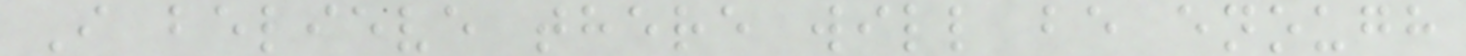I believe there will be enough
